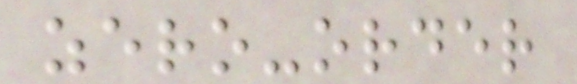zero-order
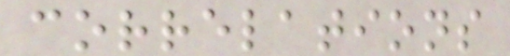correlations
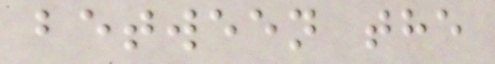between the
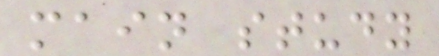main study
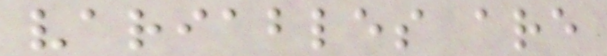variables are
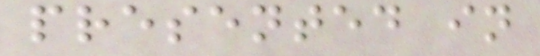presented in
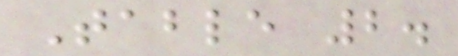Table 2.
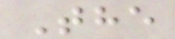The
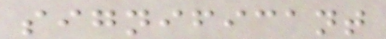significant
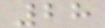28
